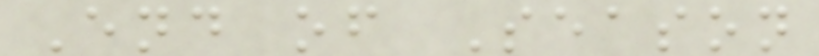End of Season
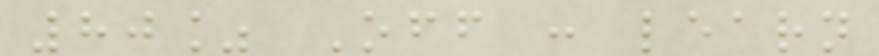80% Off : learn
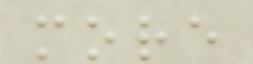more
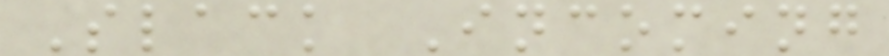Slack Incoming
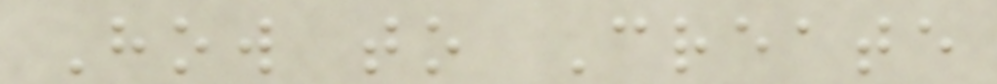How to Create
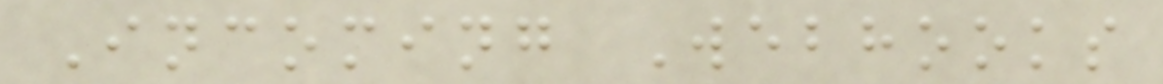Incoming Webhooks
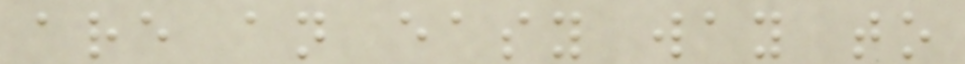are an easy way to
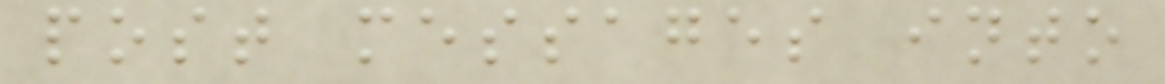post messages into
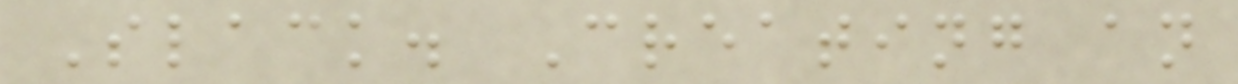Slack. Creating an
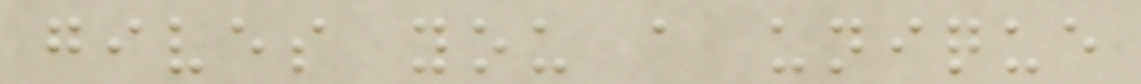gives you a unique
